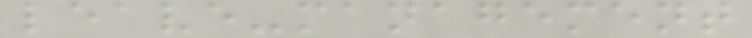leave-management
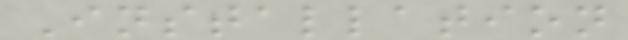Installation
